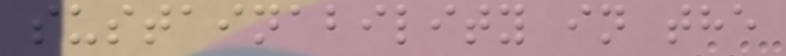sustainability in the
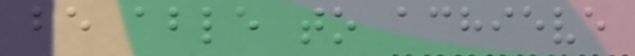be able to achieve
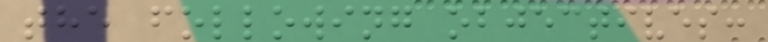the following objectives:
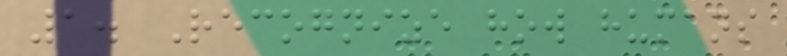1. Recognize how humans
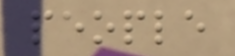people
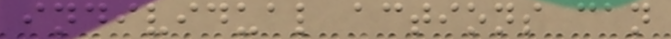individual actions can
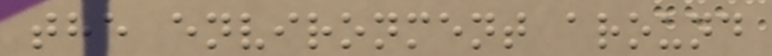the environment around
